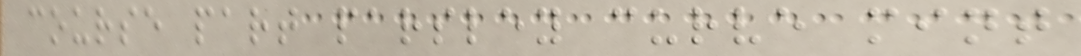course part parsley curve mint
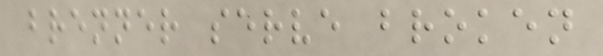brenner serve broken
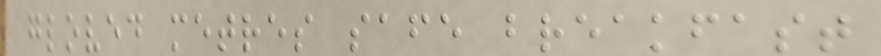gloved metres safe breakfast
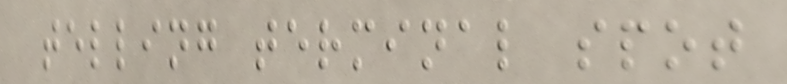telling terminal spot
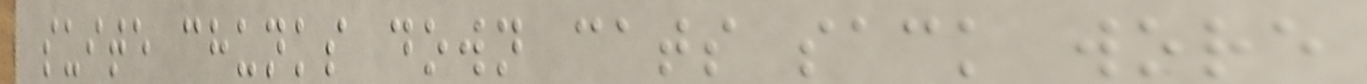suite chunks down cats sack wore
